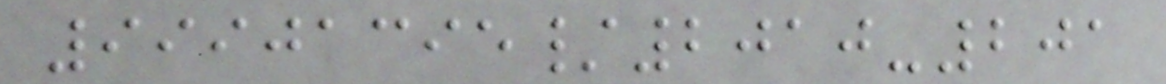99901395/2010-201
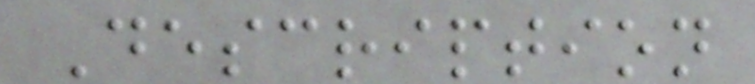Description
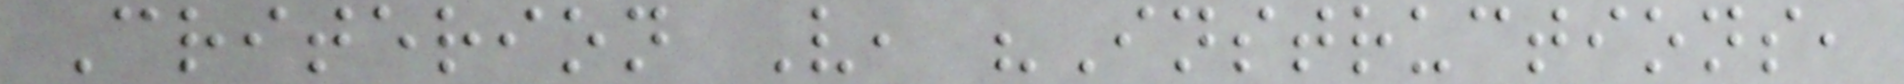Criterion V, "Instructions,
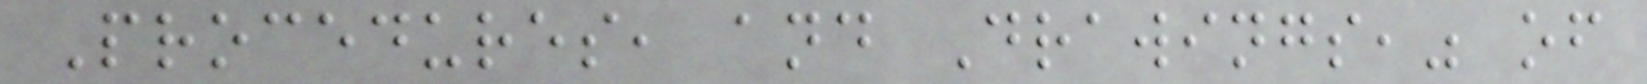Procedures, and Drawings," of
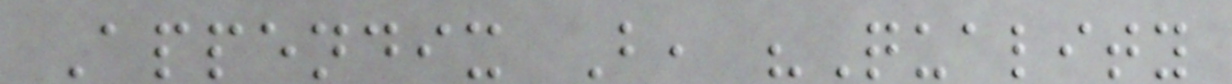Appendix B, "Quality
